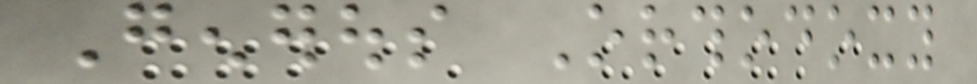Generous Orthodoxy
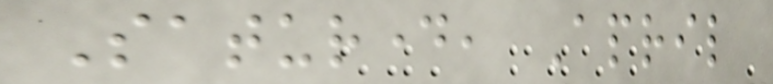Saturday, April
